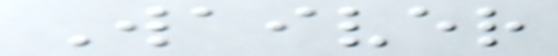Waiver
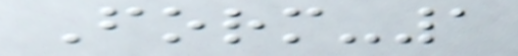Form-1
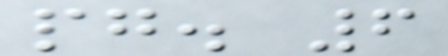pg. 6
